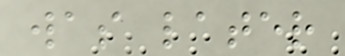was later
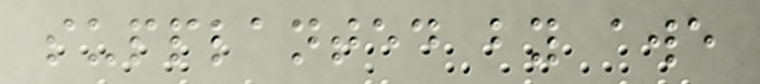supplanted by awe
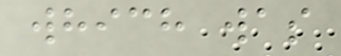which was
